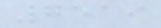7519
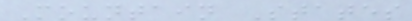Mountain States
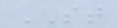ST
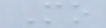Mo
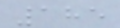185
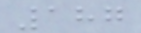187
